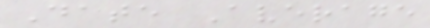Date Average
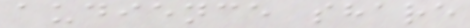audience share
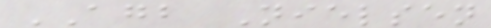AGB Nielsen
